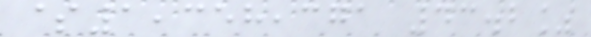$1,358,371 43.2%
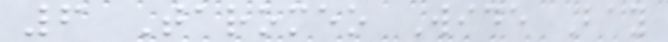6 Taromeo Wide Bay
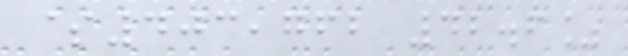$403,762 42.6%
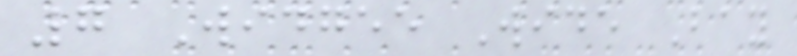7 Widgee Wide Bay
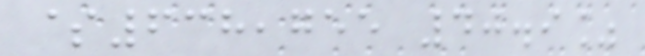$638,755 40.9%
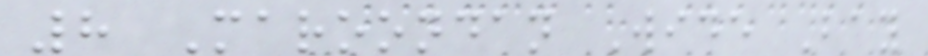8 Maroondan Wide Bay
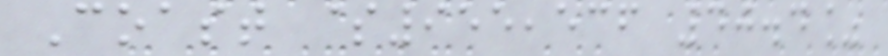Coast $955,536 40.4%
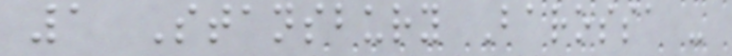1 Stansbury Barossa -
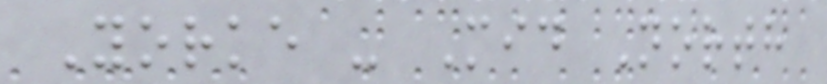Yorke - Mid North
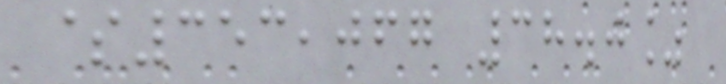$353,067 38.0%
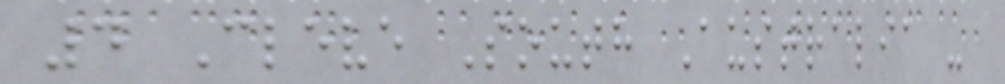4 Cleve South Australia -
